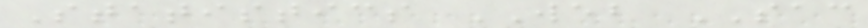Statistics WEB SAC
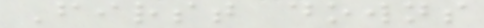First downs
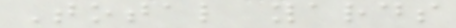Total yards
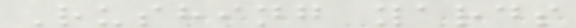Rushing yards
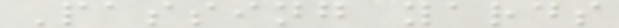Passing yards
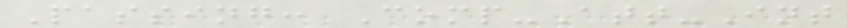Passing: Comp-Att-Int
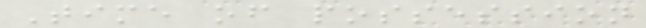Time of possession
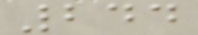244
